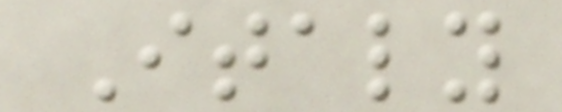Italy
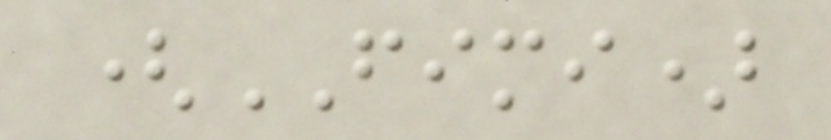(FIMI)
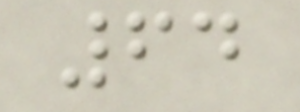64
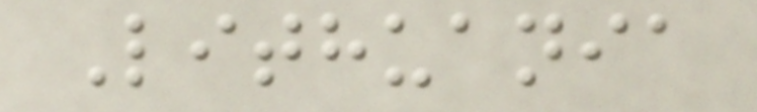Lithuania
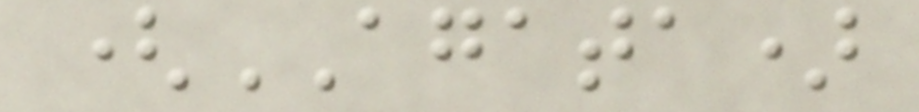(AGATA)
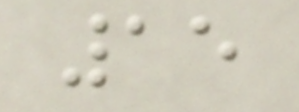15
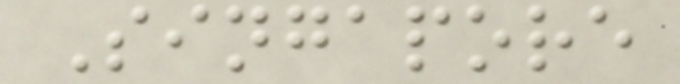Singapore
